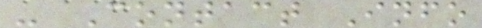- Contact Info
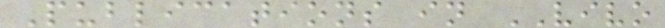Publications in VIVO
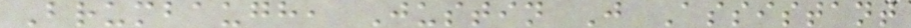Brumbaugh, Justin J Assistant
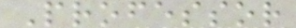Professor
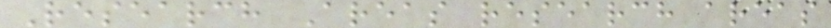Research Areas research areas
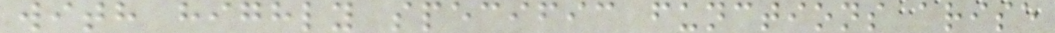with highly specific functions arise
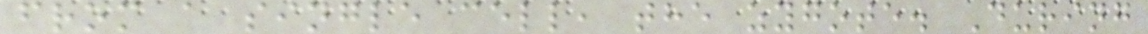from a single cell, the zygote. During
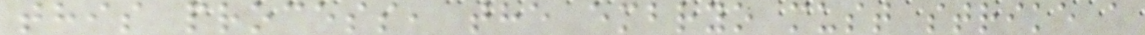this process, the embryo must strike a
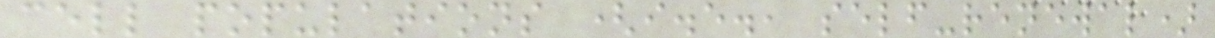cell populations (i.e., self-renewal)
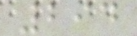294
